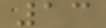13
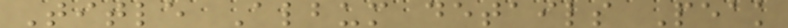Title Album details Peak
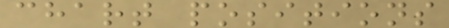chart positions
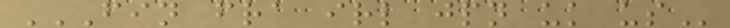FIN FRA IRL JPN UK US
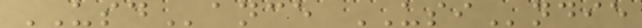USDance USIndie
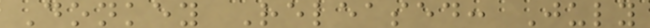Donkey Released: July
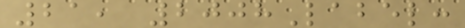21, 2008Label:
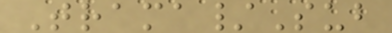Trama/Sub
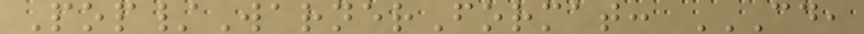Pop/WarnerFormat: CD,
